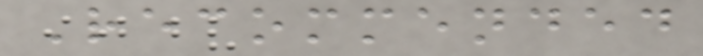Recommended
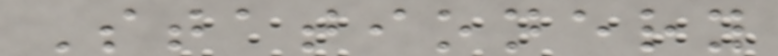Stationery
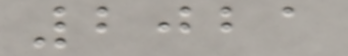2021
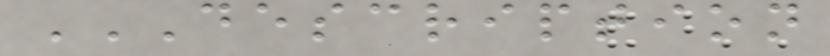DESCRIPTION
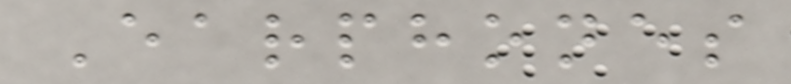Earphones
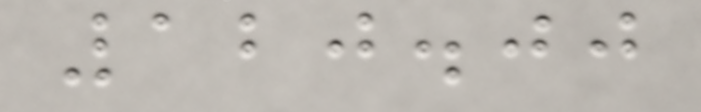120.00
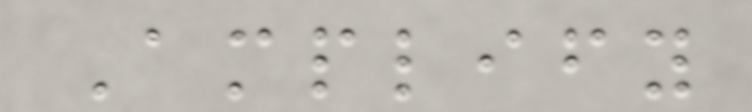Amplify
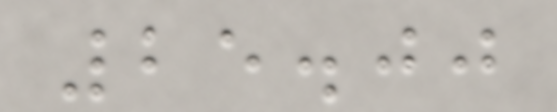25.00
